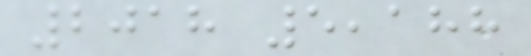2018 5,188
